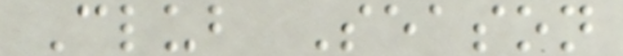Club Season
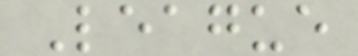League
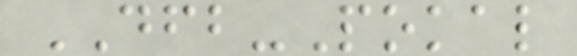DFB-Pokal
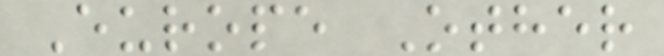Europe Other
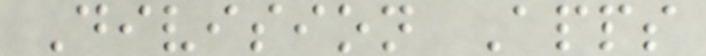Division Apps
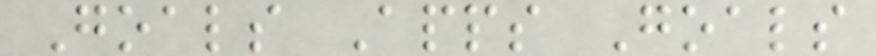Goals Apps Goals
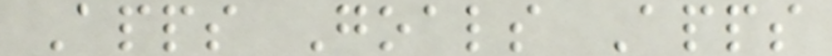Apps Goals Apps
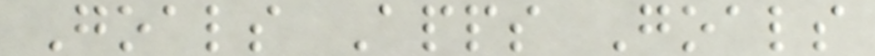Goals Apps Goals
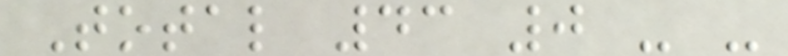Total 43 0 - -
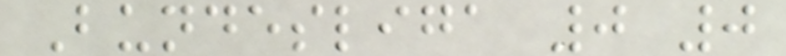Bundesliga 0 0
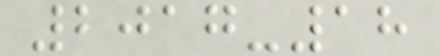2017-18
